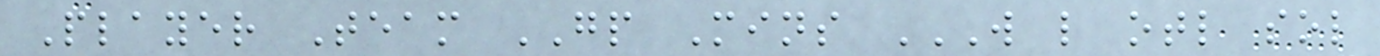Player Team GP Mins W L OTL SOL
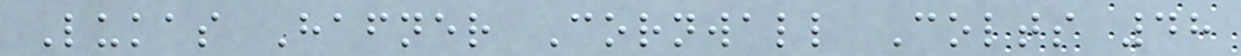Lukas Hafner Cornwall Colts 48
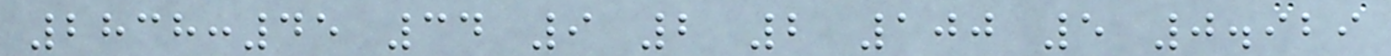2838:45 34 9 2 2 100 5 0.929
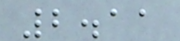2.11
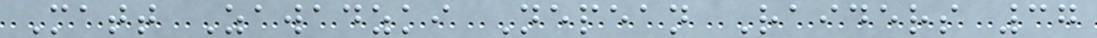Matt Zawadzki Nepean Raiders 37
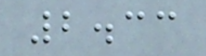2.33
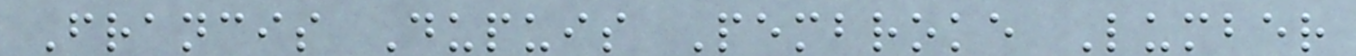Francis Dupuis Pembroke Lumber
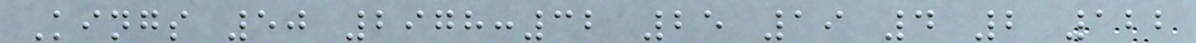Kings 50 2978:32 25 19 4 2 122
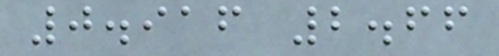0.916 2.66
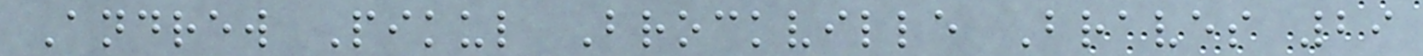Andrew Pikul Brockville Braves 29
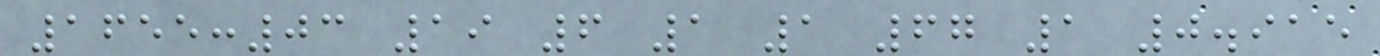1655:03 19 6 1 1 67 1 0.915
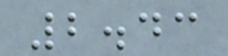2.43
